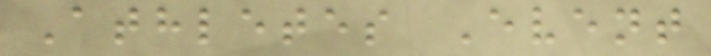Athletes Event
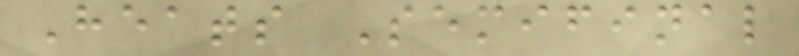Heats Semifinal
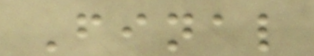Final
